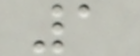1
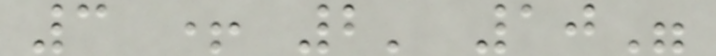3 + 2' 10"
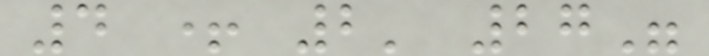4 + 2' 27"
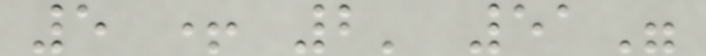5 + 2' 51"
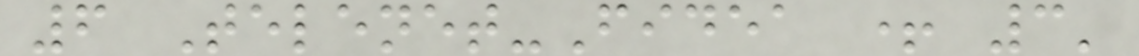6 Telenet-Fidea + 3'
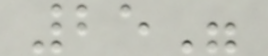25"
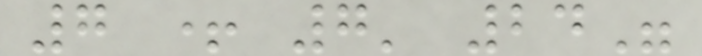7 + 7' 24"
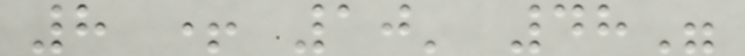8 + 10' 48"
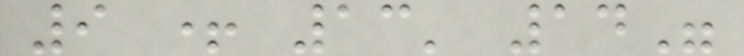9 + 13' 14"
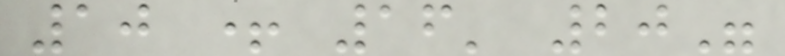10 + 16' 20"
